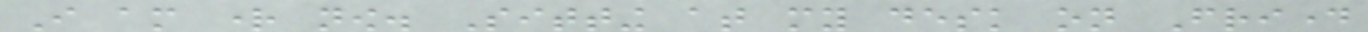I am right now. Sitting at my desk on Friday
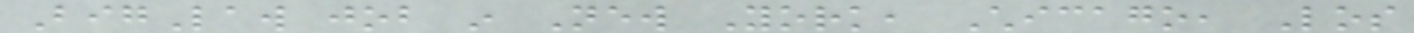BigLaw job in New York, Chicago, Los
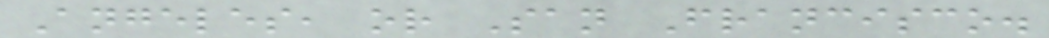Angeles, or San Francisco.
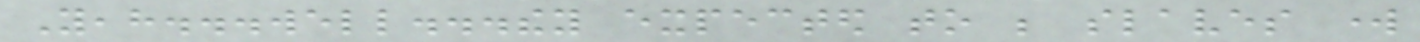Yeah...well...they expected to be slaves work
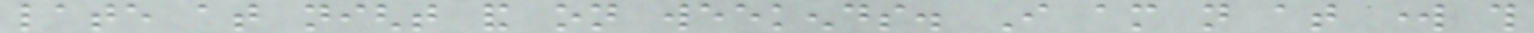late at night and on weekends. I am not at work this
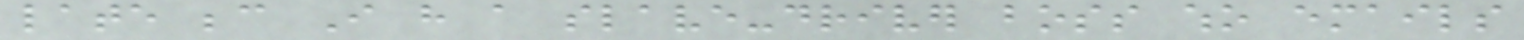late because I have a slave-driver boss who emails
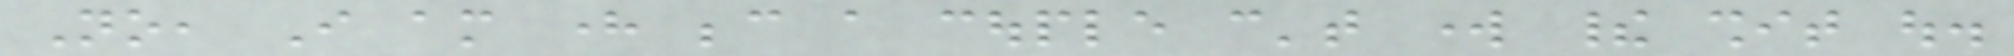No, I am here because a couple can't work their shit out.
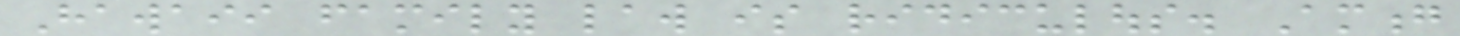Hawaii family law is ridiculous. Among
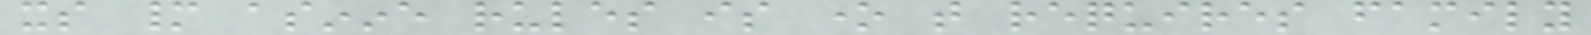its many asinine rules is one that requires family
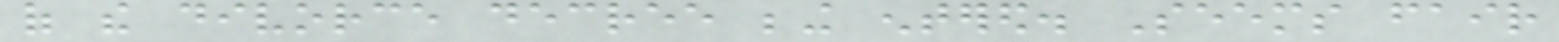of the divorce decree being entered. Seems fair
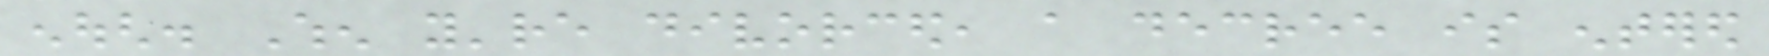enough. When you're divorced, a decree is entered
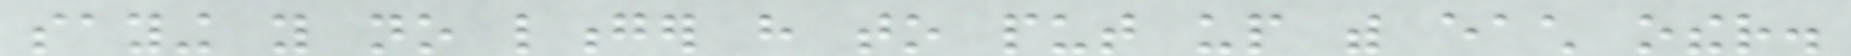saying you no longer have to put up with each other.
